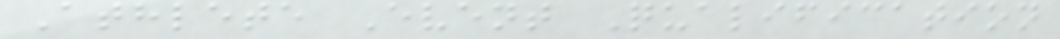Athlete Event Qualification
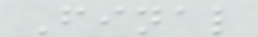Final
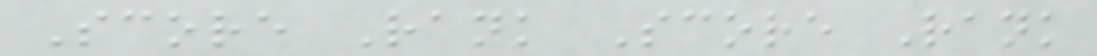Score Rank Score Rank
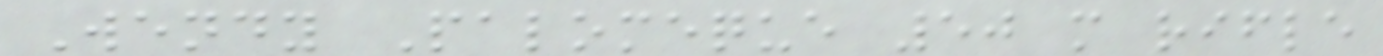Wendy Palomeque 50 m rifle
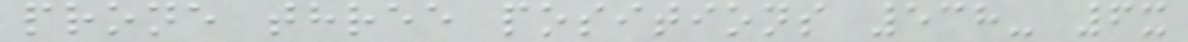prone three positions 538- 6x
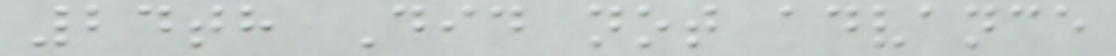24th Did not advance
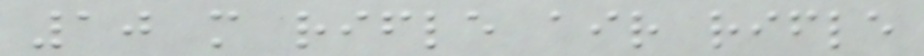10 m rifle air rifle
